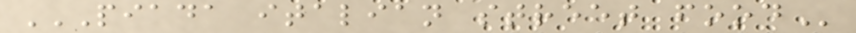PIADA ITALIAN STREET FOOD
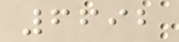6692
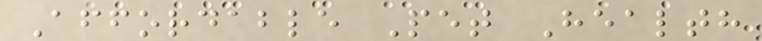Affordable Pet Health
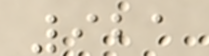921
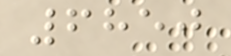6850
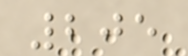205
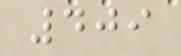409
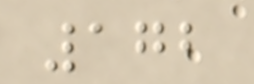172
